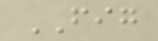FIG
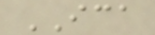ICA
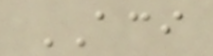ACI
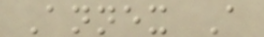Annex A
